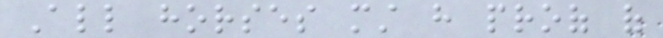All horses must have proof of
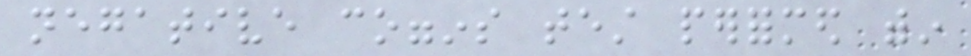negative coggins test performed within
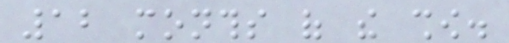12 months of the show.
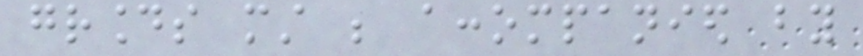grounds must be accompanied by
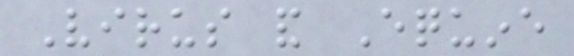Virus and Equine
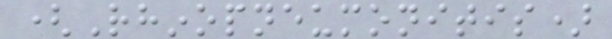(Rhinopneumonitis)
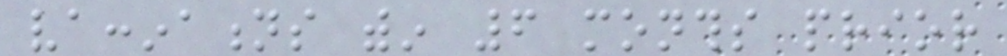vaccinations within 6 months prior
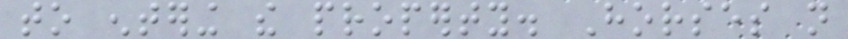to entering the property. Horses not
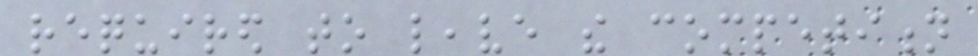required to leave the competition
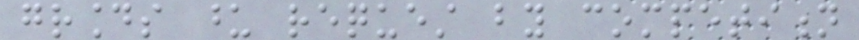grounds upon request by competition
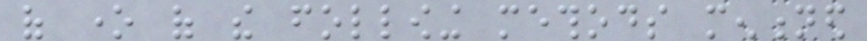of one of the following methods mentioned
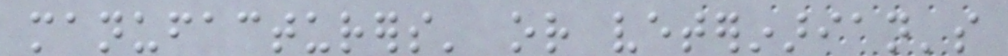manufacturers' or veterinarian's
